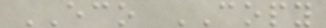ECO COPY
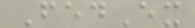FedEx
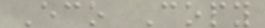Eco Copy
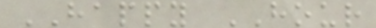HAPPY HOUR
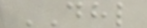DHL
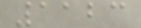1123
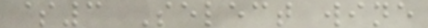$3 Select wine
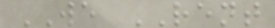WE RENT
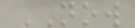NOW
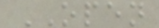OPEN
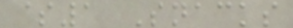$1 Snacks
